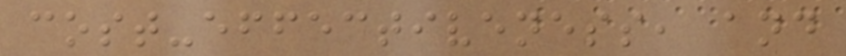cost-effectiveness, and
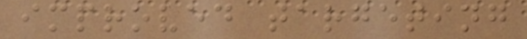improved targeting
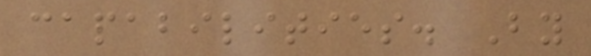capabilities. By
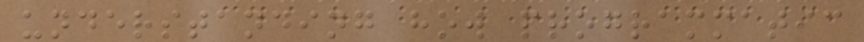understanding how programmatic
